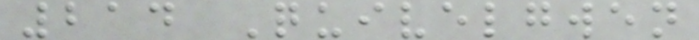214 Quivelgwen
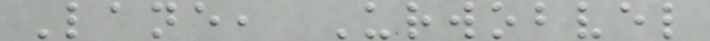Lane, Urwobvel
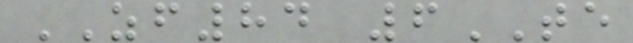ZF84 6TE
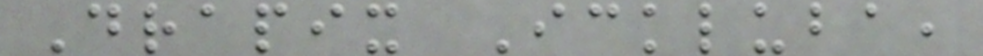Drapix Ickluba,
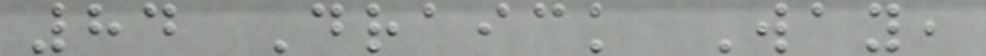84 Draick Way,
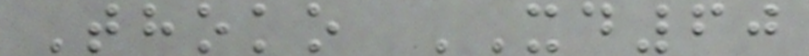Thoko XD60
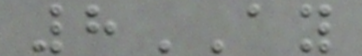8AY
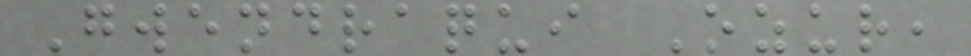Gwendraqui Ozur,
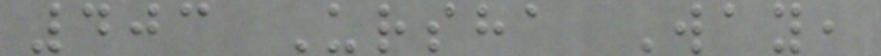403 Ursha Way,
